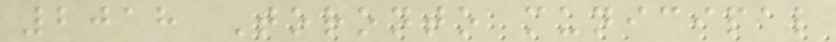2018 Toronto municipal
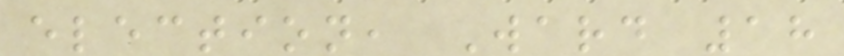election, Ward 18
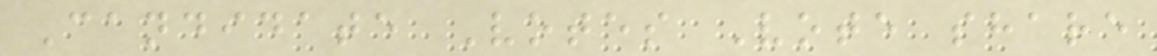Candidate Votes Vote share
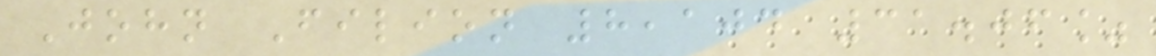John Filion 8,104 31.06%
